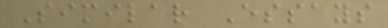Similar Essays
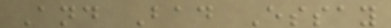And Bad Essay
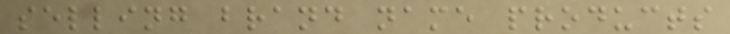selling brand name products
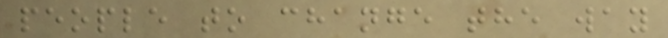people to change the way
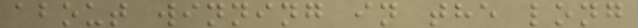about winning in the long
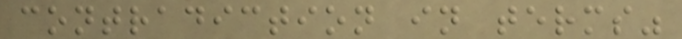contradiction in terms"
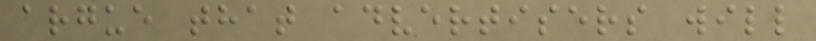argue that advertisers will
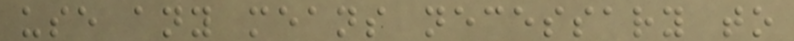use any means necessary to
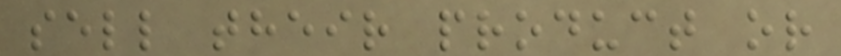sell their product or
